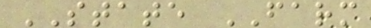STATE FARM
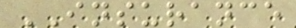INSURANCE
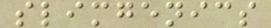slimgenics
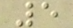5
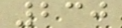230
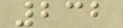232
